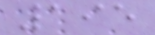195
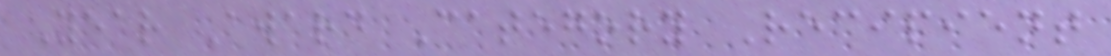Year Award Category Recipient
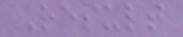Result
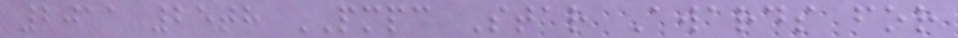2011 25th PMPC Star Awards for
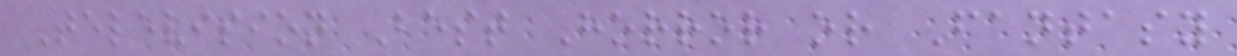Television Best Horror or Fantasy
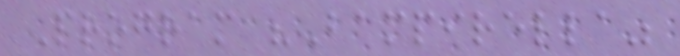Program "Bampirella"
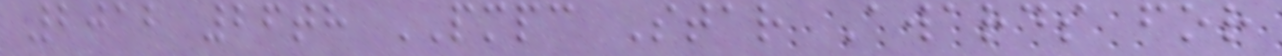2012 26th PMPC Star Awards for
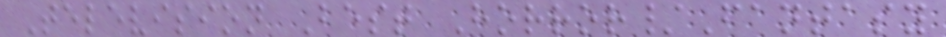Television Best Horror/Fantasy
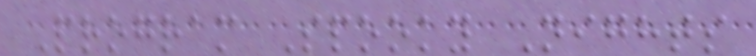Program Spooky Nights
